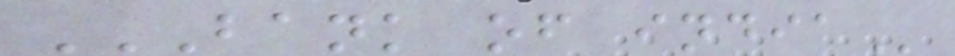BANK OF INDIA
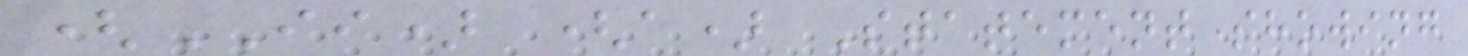(II) (a) Statement showing
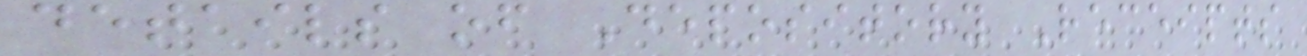details of Depository Receipts
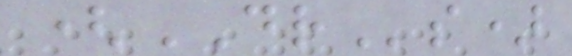(DRs)
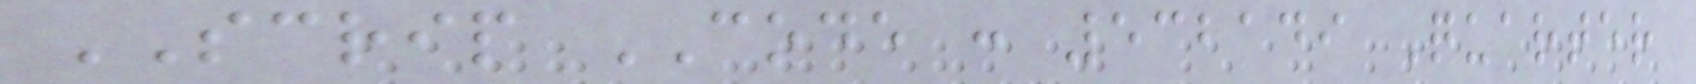SCRIP CODE : 532149 Quarter
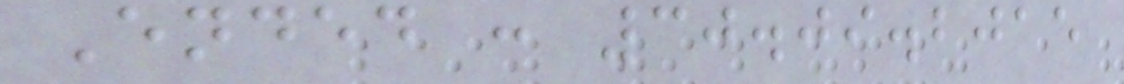Ended : 30.09.2015
